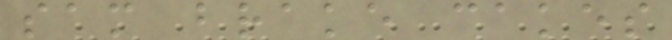sam brake cakes
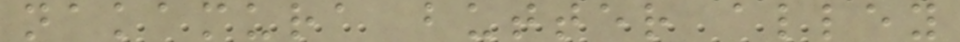nakamura butter alley
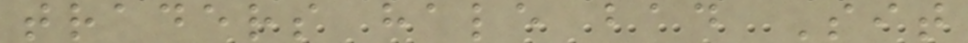traders hale bad Sit
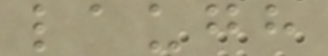laugh
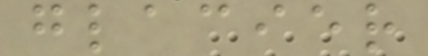glacier
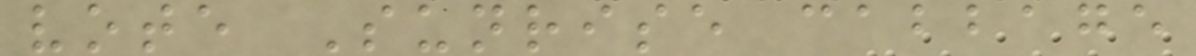vote Sunrise cabbage
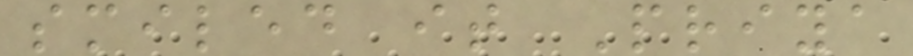smiled it Priya
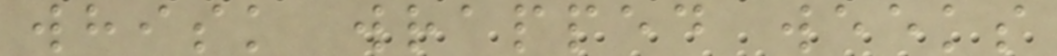whisk wrapped weeks
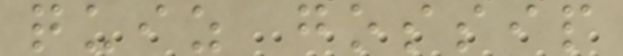quiz gossip
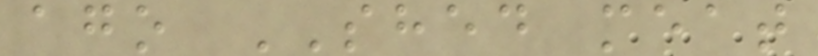ago SHED meat
